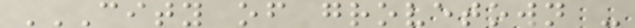CITY OF GROVETOWN -
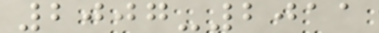2007-2011
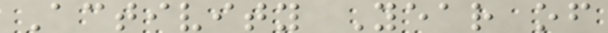Activity Year of
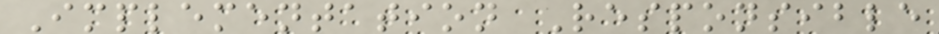Implementation Responsible
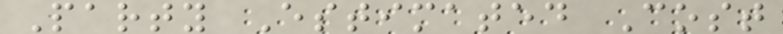Party Estimated Cost
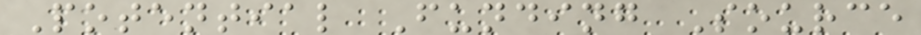Potential Funding Source
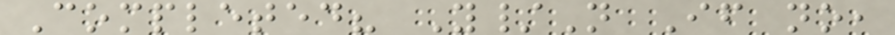Completed? Y/N If no,
